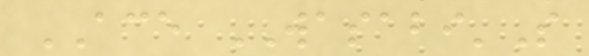ACE WASABI'S
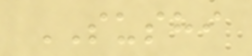SUSHI
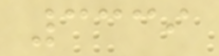3339
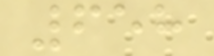658
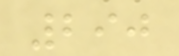290
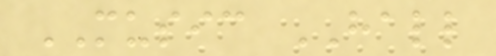MUSIC HALL
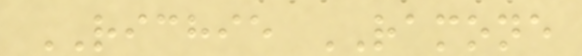RICHIE RAMONE
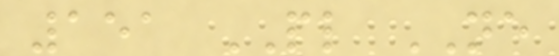151 PL NE
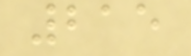215
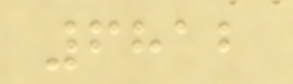6812
